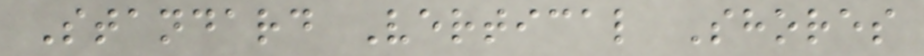Standard Vertical Shores
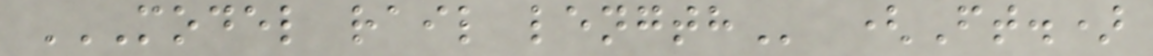MODEL RAIL LENGTH (Ft.)
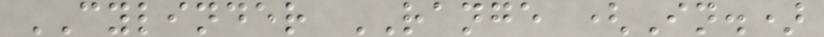CYLINDER RANGE (In.)
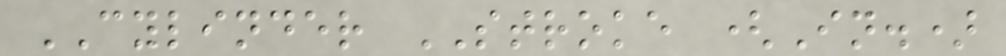CYLINDER STROKE (In.)
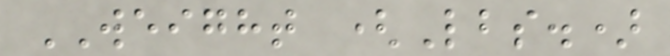WEIGHT (Lbs.)
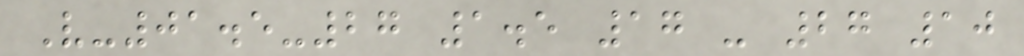V-01.5-27 1.5 17 - 27 10
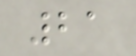21
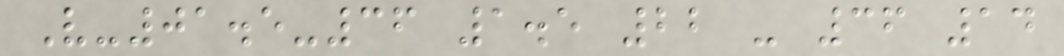V-01.5-36 1.5 22 - 36 14
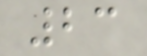23
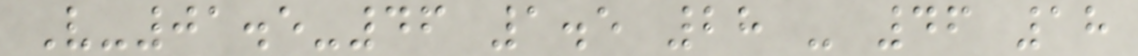V-01.5-46 1.5 28 - 46 18
